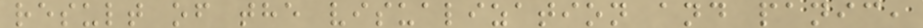result of the visualization and panic,
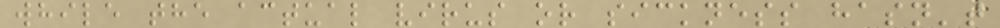while the actual virus or sickness hasn't
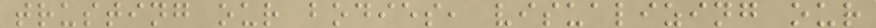trusting our bodies, visualizing our
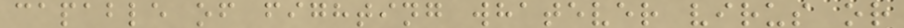capable of fighting whatever virus or
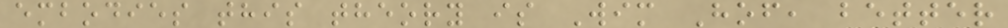embodies this theory is Wim Hof, better
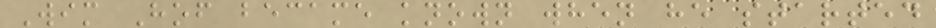Wim Hof became known when he started
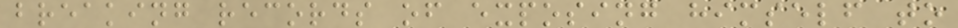breaking records of exposing himself to
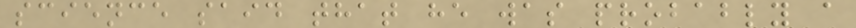science said that he was probably a
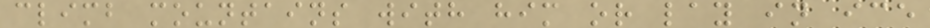climb mountains with him or lay in ice
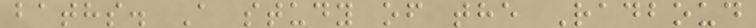baths. A study of the Radboud
